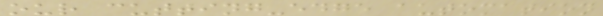our cutting-edge automation
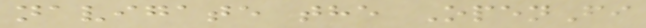navigate the OpenFi
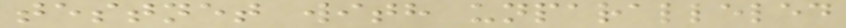testnet with unparalleled
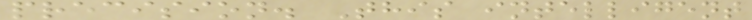precision. This intelligent
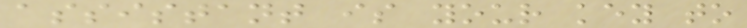assistant is your key to
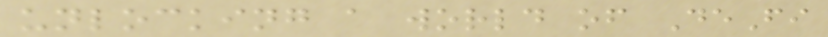unlocking a world of DeFi
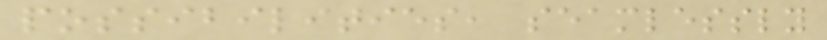possibilities, seamlessly
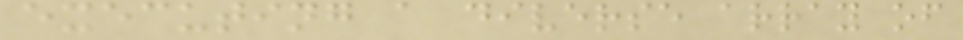executing a diverse array of
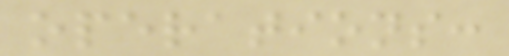operations:
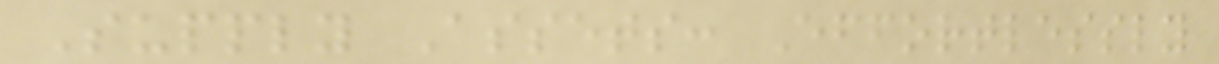Supply Assets: Effortlessly
